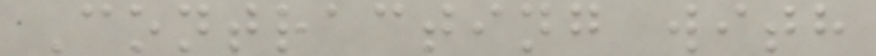Contracting with
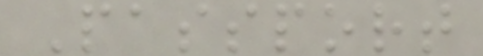Passport
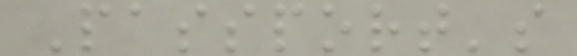Passport's
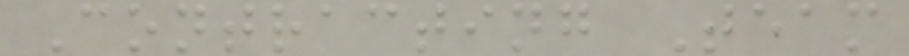Contracting Team
